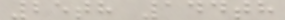25th 144th
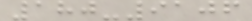180-9106
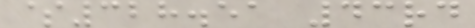$328.51 43rd
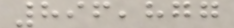896,877
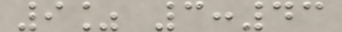9% 3:43
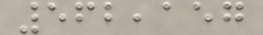562,157
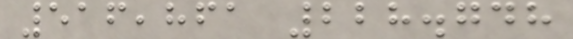516,861 228.748
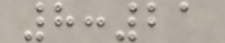8:21
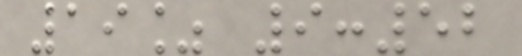19% 9:52
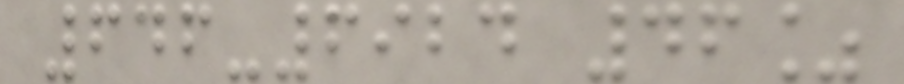646-6924 46%
